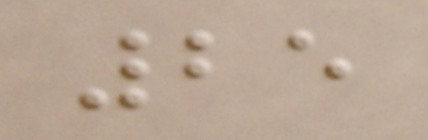25
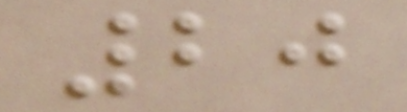20
